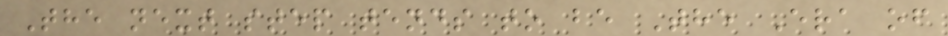The next step tends to be The Era of
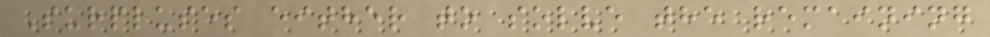Surpluses either to solve the remaining
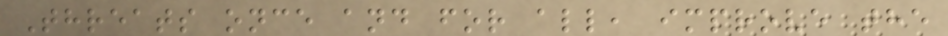Threats once and for all, improve the
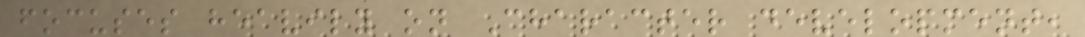focuses heavily on Character development,
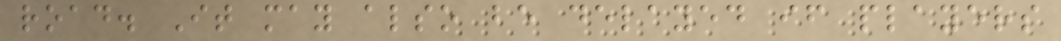road. It may also be delayed if players
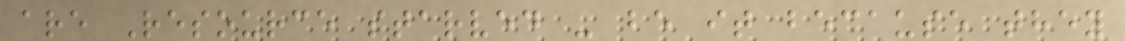are Resource starved - be it because they
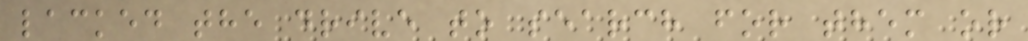lacked the drive to search for them or
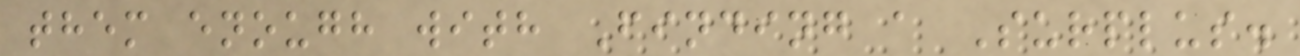them enough with Finding a Surplus.
